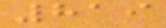819
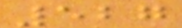527
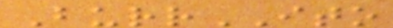BurrITO
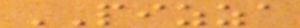PIZZA
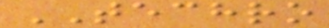TECHRO
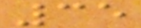35
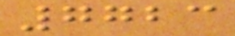7723
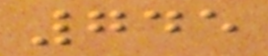745
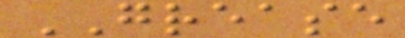GREASE
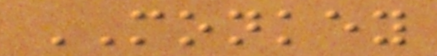MONKEY
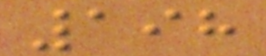198
